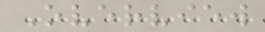Overview
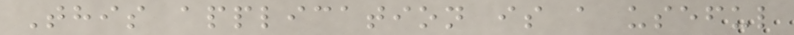This application is a useful
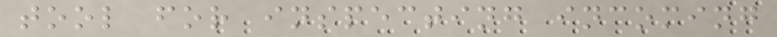tool for inspecting incoming
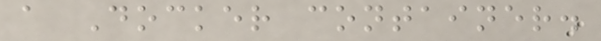a Docker container.
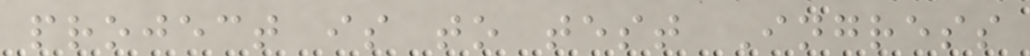project is to test Ingress
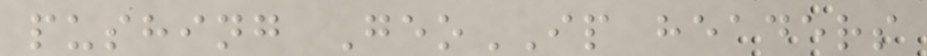pushing GeoIP headers
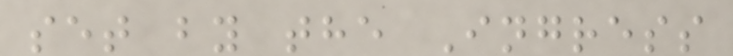set by the Ingress
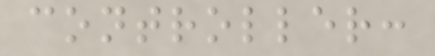controller:
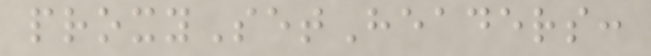proxySetHeaders:
